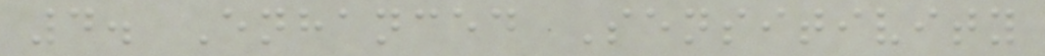4. Enhanced Sensitivity
